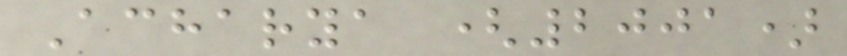Acharya (2001)
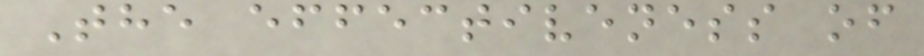The effectiveness of
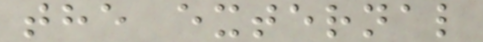the external
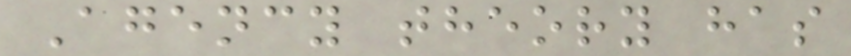Agency theory has
